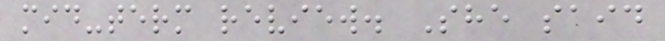mid-term review. She said
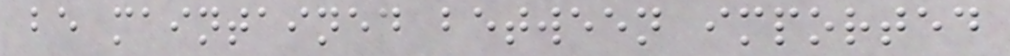be maintained between imported
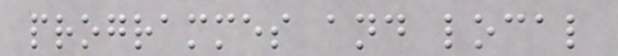programmes and local
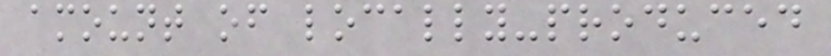amount of locally-produced
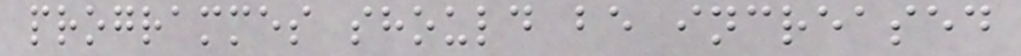programmes should be increased
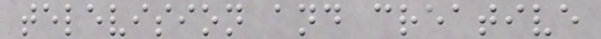television and creative
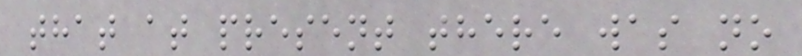that at present there was no
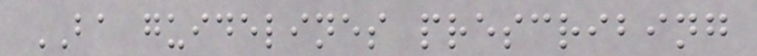BA guidelines prescribing
